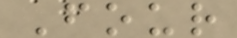Four
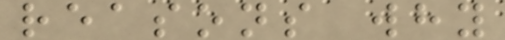reasons why
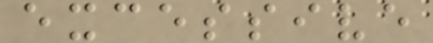excessive
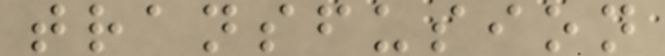transfusion
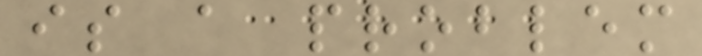is a problem
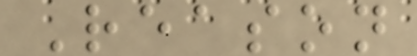Reason
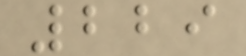229
